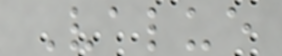Value
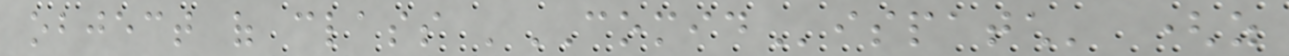object of class 'COMIDispatch' (as
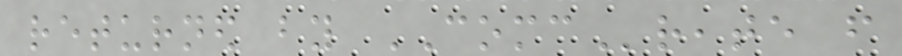returned by COMCreate from
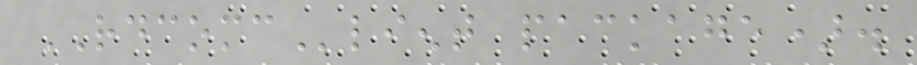RDCOMClient package).
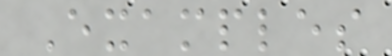Examples
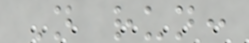Not run:
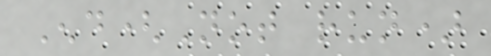End(Not run)
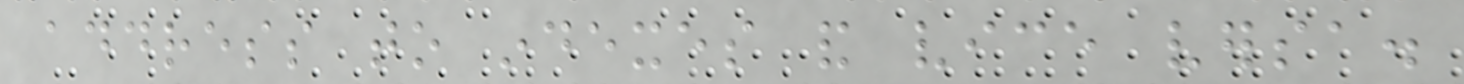address to indexes and vice versa.
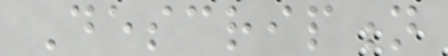Description
